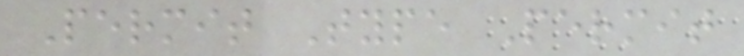Permit Type Permit
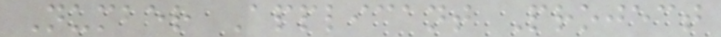Number Applicant Project
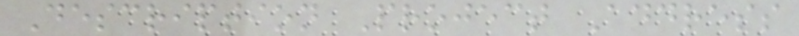Description Project Address
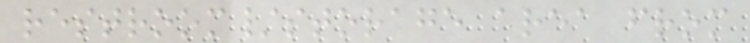restroom/storage area from
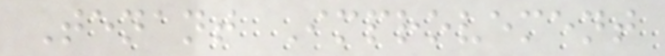Tenant Improvement
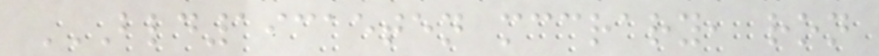BLD19315TEN MCCRARY, RON
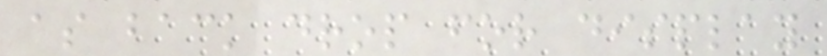as back drop for display
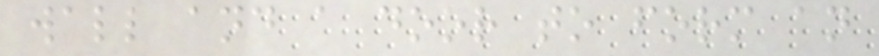wall and a door to form an
